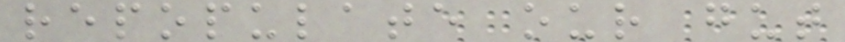repopulate our gut
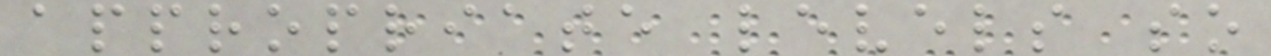appropriate levels so
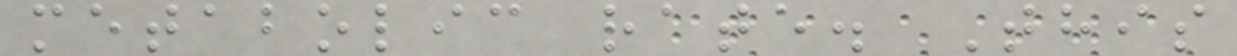metabolic rate. This
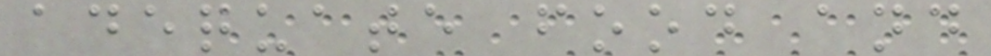adequate food and
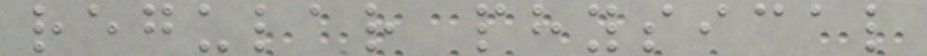regular physical
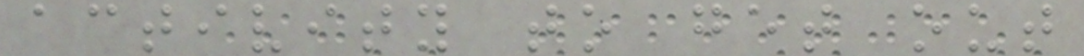activity to get out
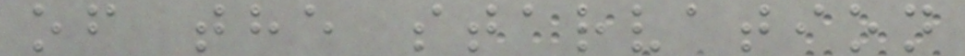of the starvation
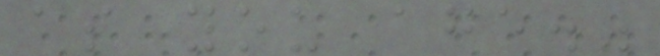as you age."
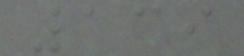139
